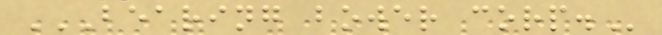BEARING BOWER CORP.
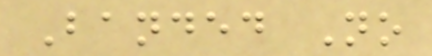Banded No
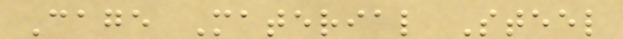Cage Material Steel
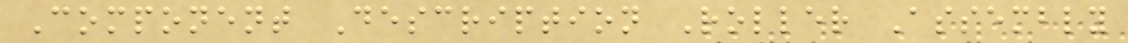Component Description Roller Assembly
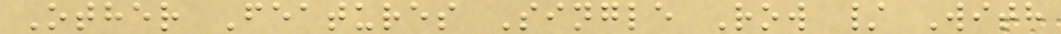Other Features Single Row / With
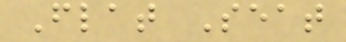Flat Seat
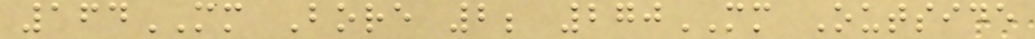164MM Bore 2; 270MM Outside
